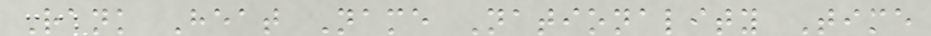Rank Heat Name Nationality Time
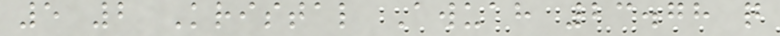5 2 Kristal Awuah 23.78 q
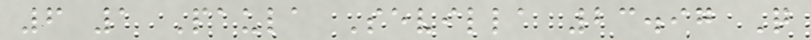6 1 Paula Sevilla 23.97 Q
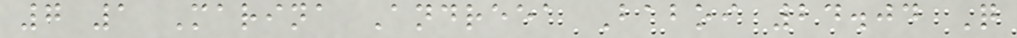7 1 Marina Andreea Baboi 24.04 Q
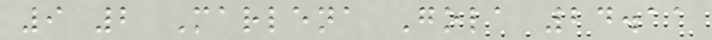9 2 Marlena Gola 24.11
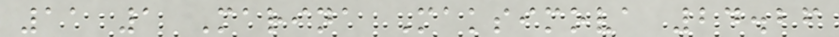11 1 Marina Maksimova 24.26
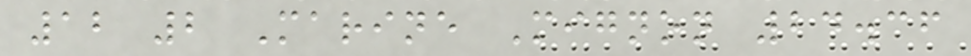12 2 Marine Mignon 24.36
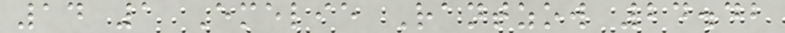14 1 Emelie Rantzow 24.42
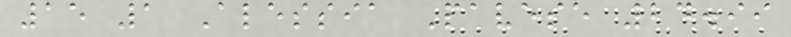15 1 Alessia Pavese 24.99
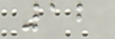12
